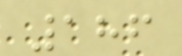186
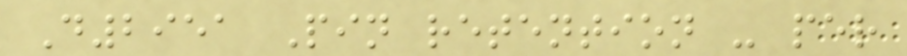D2951 Pin retention - per
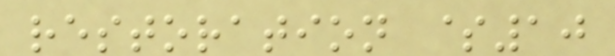restoration $10
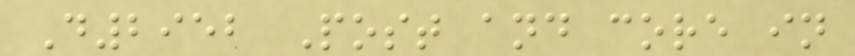D2952 Post and core in
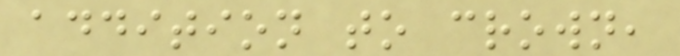addition to crown,
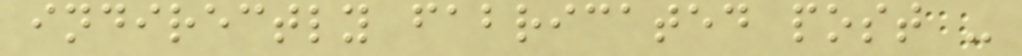indirectly fabricated post -
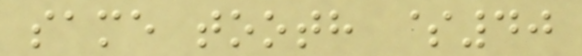same tooth $40
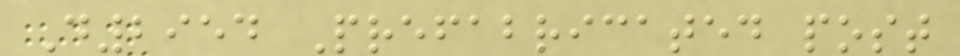D2954 Prefabricated post
